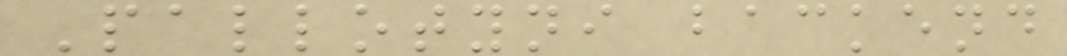Pallotyni backend
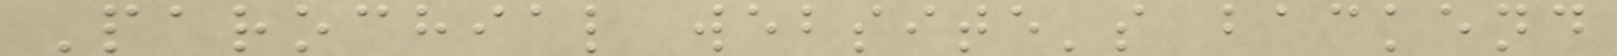Parochial website's backend
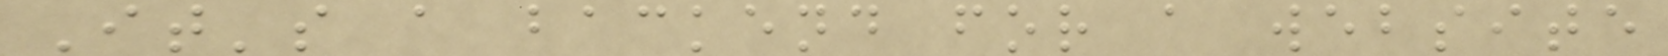It's a backend for a website
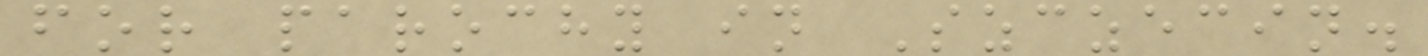for parochy in Szczecin.
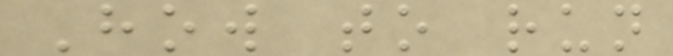How to run
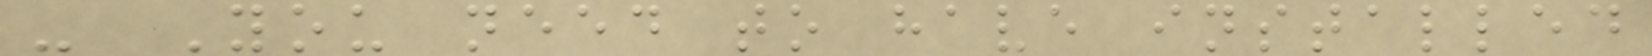- You need to have installed
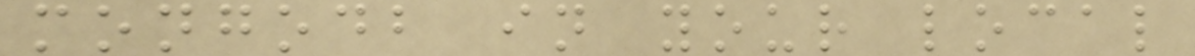mongodb in your local
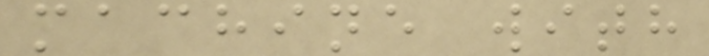machine with
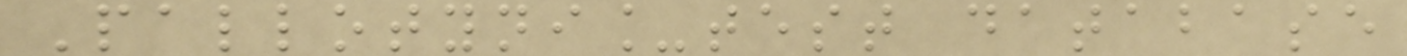Pallotyni_test database
